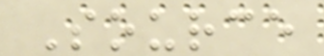Source
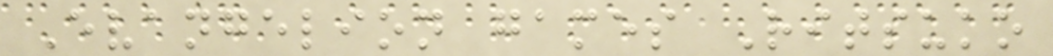Evangelion games Ritsuko
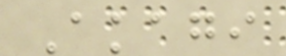Akagi
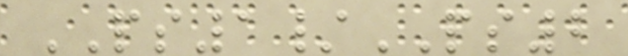PS1/PS2
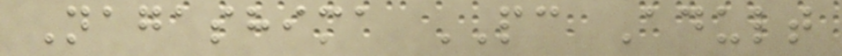Nagashima PC Adult
